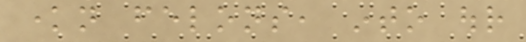known felons, into our
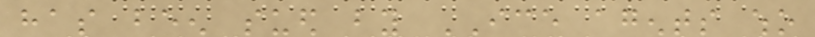has been sued by ICE agents who
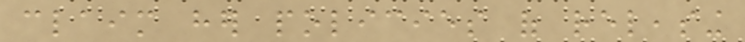claim her policies of releasing
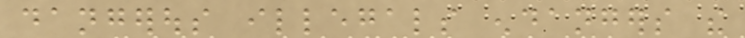dangerous illegals endangers the
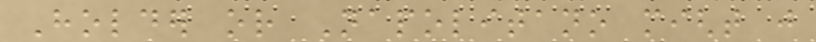Holder or Napolitano might just
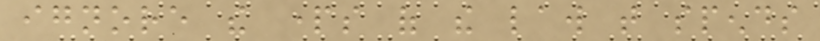ignore the parts of the law that spends
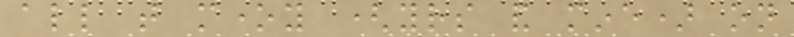all that money (yours and mine) on
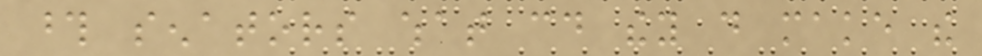those senators what could they do make the
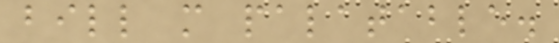bill more palatable.
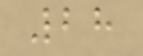28
